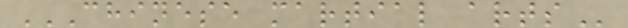CHINESE MARTIAL ARTS
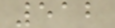512
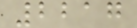2217
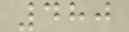480
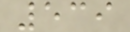539
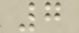7
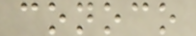conoco
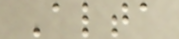Alta
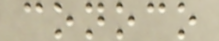conoco
